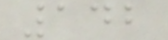142
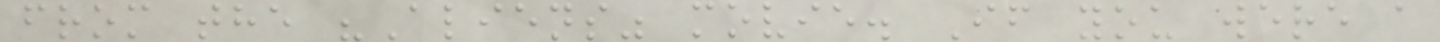from the "Aliens" movie. If you were a
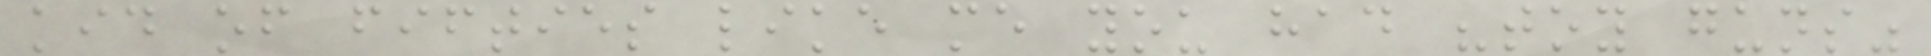kid of fifties like me you had "toy guns"
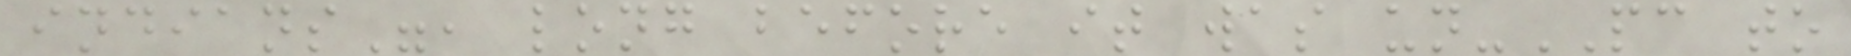indians", long before it was un-PC to
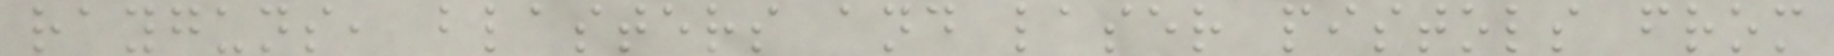rayguns, blasters and laser pistols from
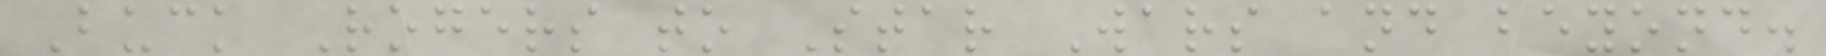Buck Rogers to Star Wars and beyond.
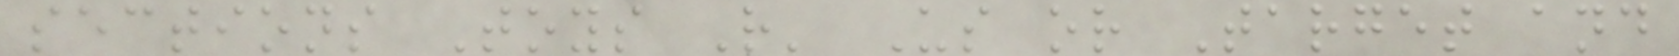sections Toys R' Us or Target and
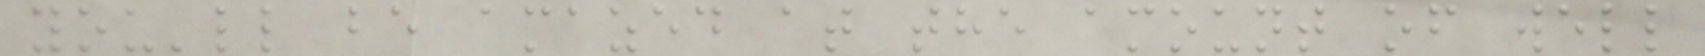you'll be amazed at the amount of well
